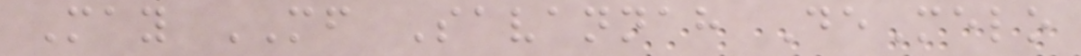May MF Savannah DeMelo
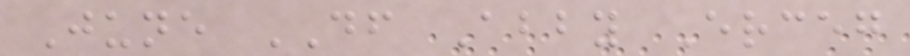June DF Abby Erceg
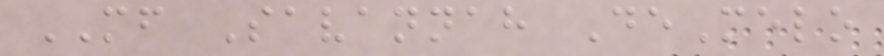MF Savannah DeMelo
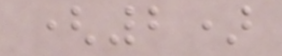(2)
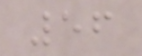56
